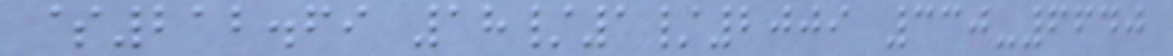$212.69 18/1/2009 330-6640
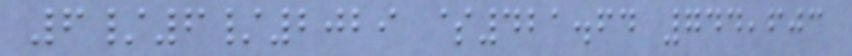6/6/2029 $421.64 744,603
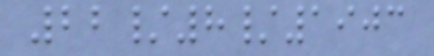22/8/1903
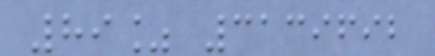89% 3139692
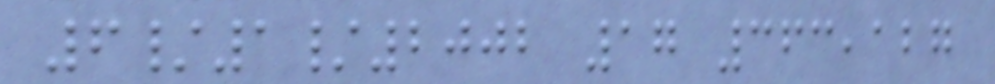6/1/2002 17 363,127
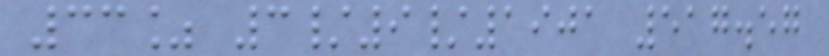33% 3/9/1901 517.57
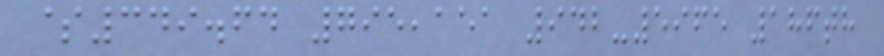$349.64 795,151 942-5965 186th
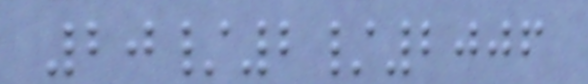20/2/2006
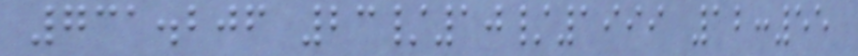731.206 23/10/1999 12:55
